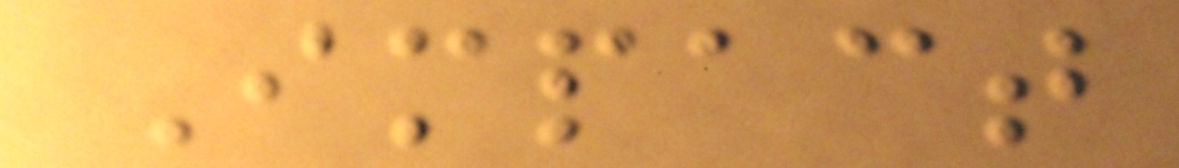Impact
